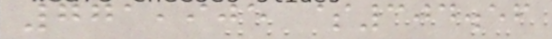771,905 $304.56
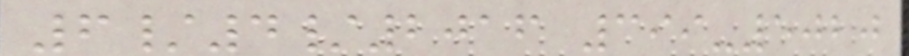6/4/2016 399-5020
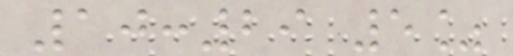10:29 5%
